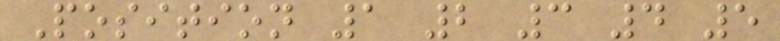Position 1 2 3 4 5
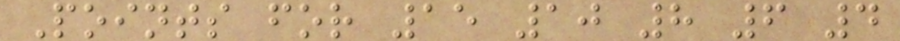Points for 15 10 8 6 4
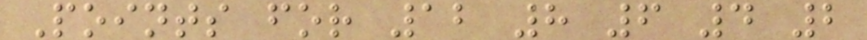Points for 12 8 6 4 2
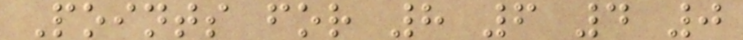Points for 8 6 4 0
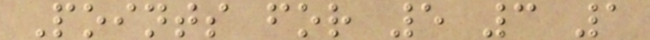Points for 5 3 1
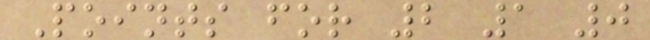Points for 2 1 0
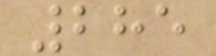285
